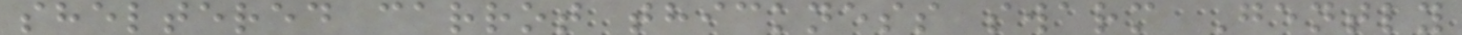sheltered carrot thickness swarm Gently
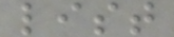list
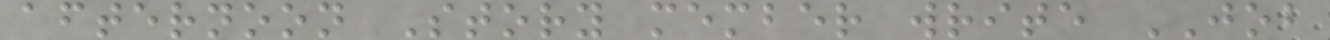afternoon Story member write JOB
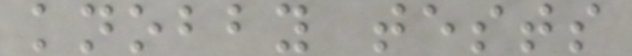knobby tests
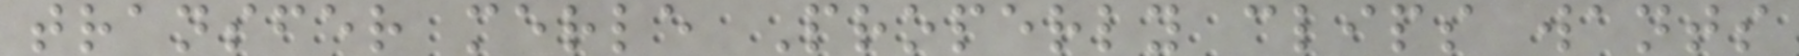transfer merle Properly clips wants
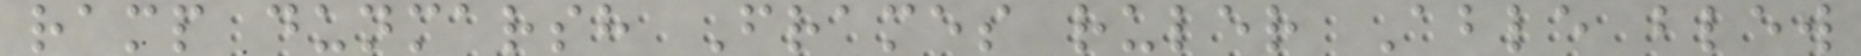ramp dunmarsh Frames ruler Able blew
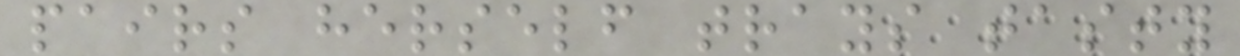pairs herself trays tasty
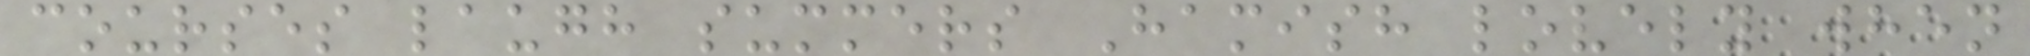courses laugh summers Hamish lovely when
